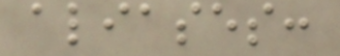aliases:
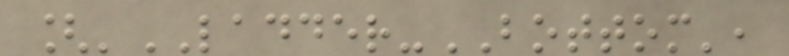['LADDER-BOTTOM',
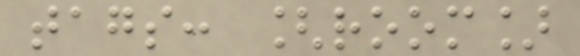tags: [room]
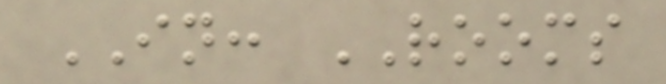IN: ROOMS
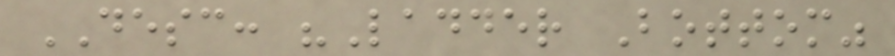DESC: "Ladder Bottom"
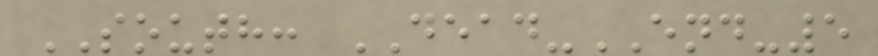SOUTH: DEAD-END-5
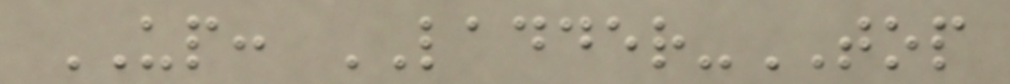UP: LADDER-TOP
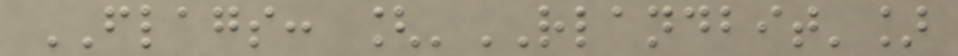FLAGS: ['RLANDBIT']
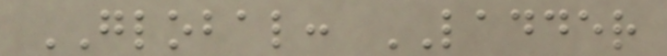GLOBAL: LADDER
